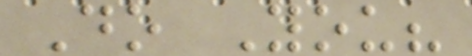Do You?
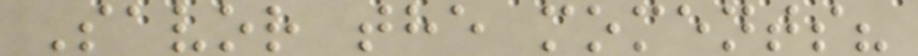Savor the moments?
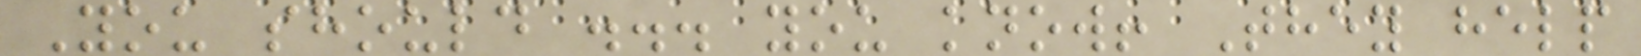You should ... you know! They help
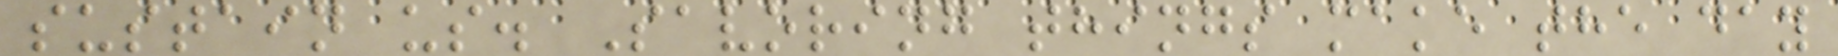sustain us. Savoring things make the day
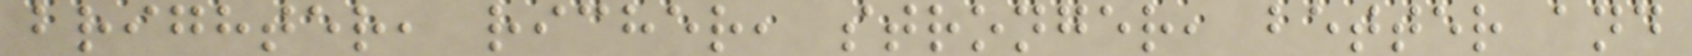brighter, richer, stronger, better and
